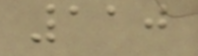110
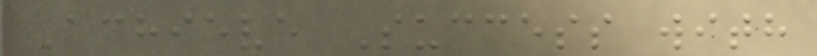Achieve Success with
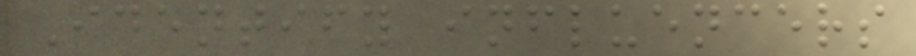Identify influencers
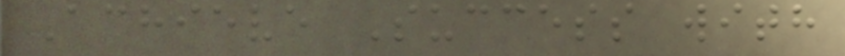Achieve Success with
